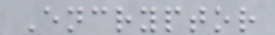Encryptor
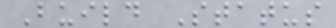Build Status
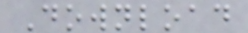Download
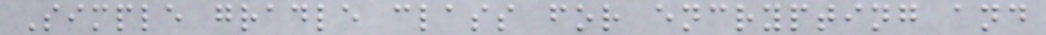Simple gradle class for encrypting and
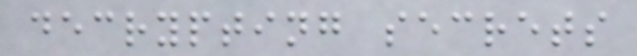decrypting secrets
